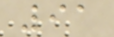91
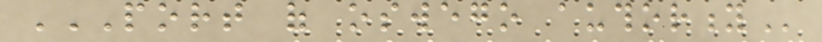PORT OF OSWEGO AUTHORITY
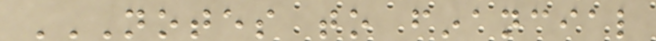NOTES TO FINANCIAL
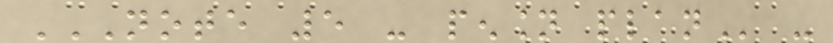NOTE 5 - PENSION PLAN -
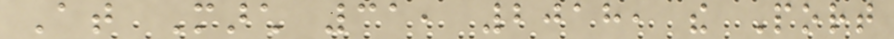At March 31, 2018, the Port
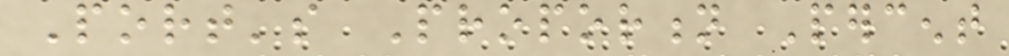Port's Proportion Percent
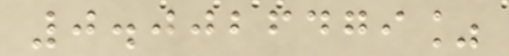0.0026479%
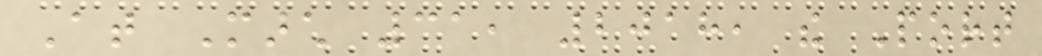At March 31, 2018, the Port
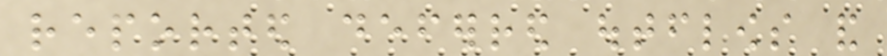reported deferred outflows and
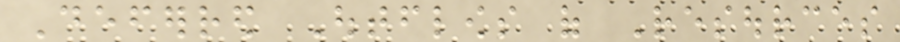Deferred Outflows of Resources
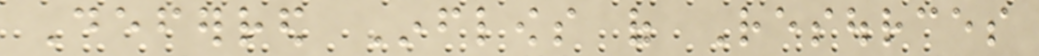Deferred Inflows of Resources
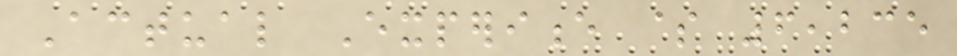Actual Experience $ 6,235
